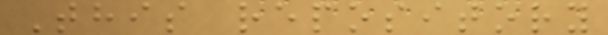This repository
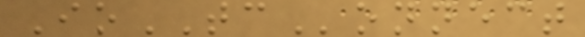IoTConnect
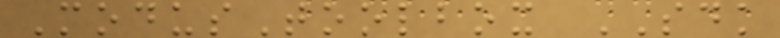ModusToolbox SDK
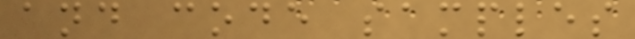and code samples
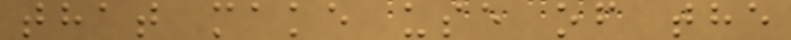that make use of the
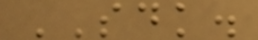SDK.
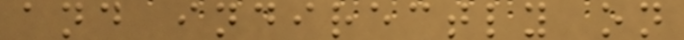and indirectly on
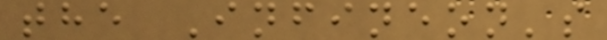the Infineon's
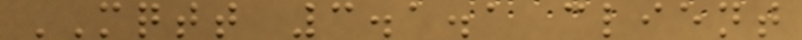MQTT 3.1.1 client
